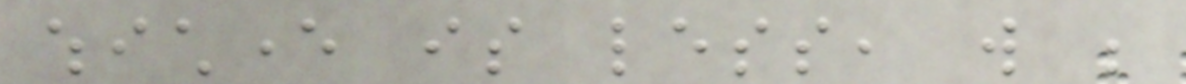whichever is less, will be
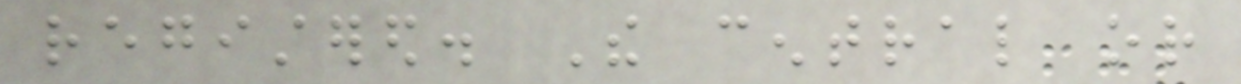registered. The central or
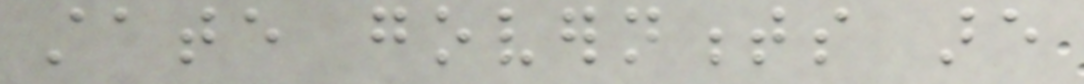state governments are
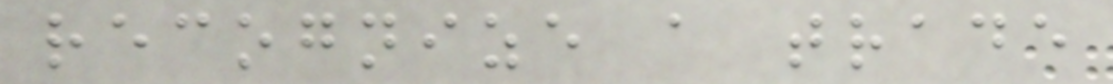recognize a trade
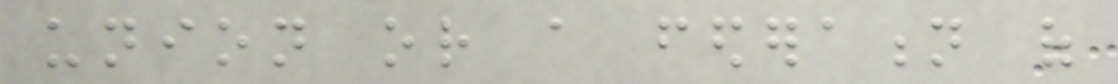union or a federation of
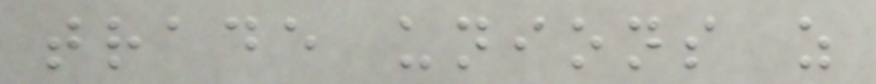trade unions as
